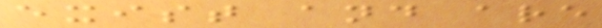exist and are
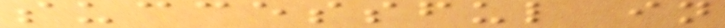successful in
